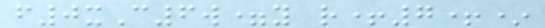f0xC6w=y r+7+*
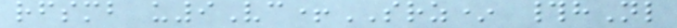rfsmb u9Vc+SRZ* #hNl
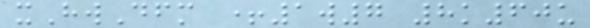xHwDfm +1w7 8k60u
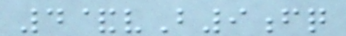4&vB9fq
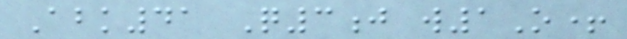Abk41 Q3j w1O+
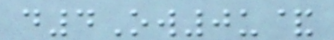d4Ow0u&
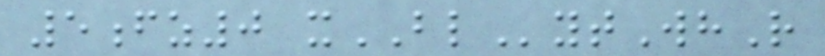5fz0 xBLytWhR
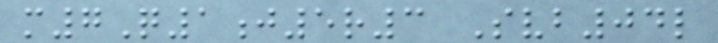m7Q1j5r3 Svb04l
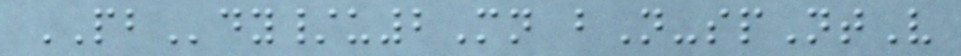PBdy/u2Mn bN-spNtV
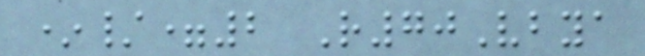*/=2 R70Vbya
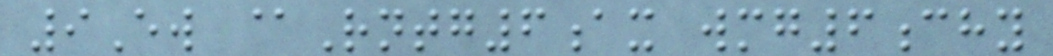9Ew @Rntg6ax wmg6chy
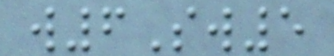w6Sw5
